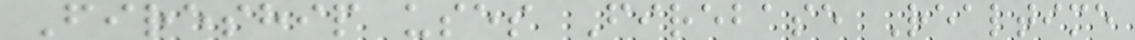Fireship uses Firebase Realtime
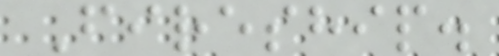Fireship.
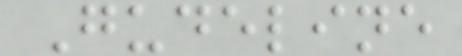Gudeline
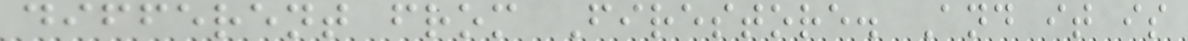different from Firestore. And it is
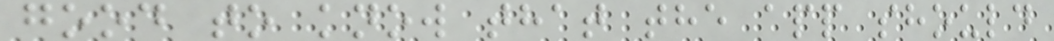good to know that the app should
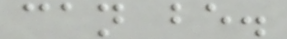can be.
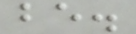be.
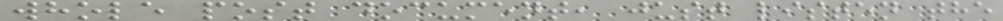whole post document, just listen the
